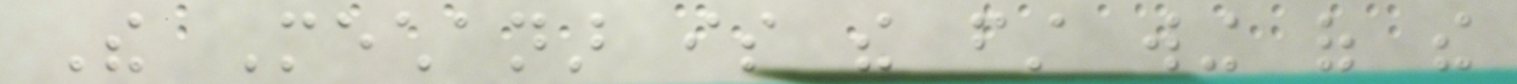The Mechanar is the first wing of the
